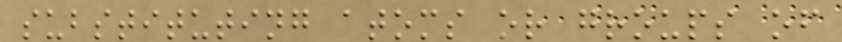substituting atoms or groups of
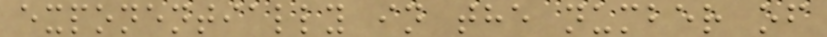exponentially in the number of
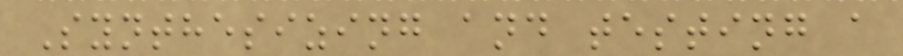Synthesizing and testing a
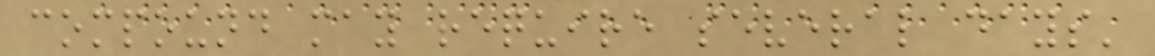compound may require several days'
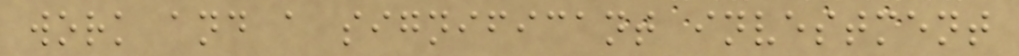work and a significant investment
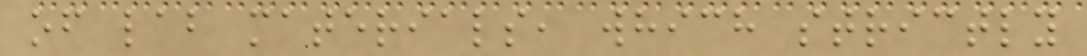of lab materials, which strictly
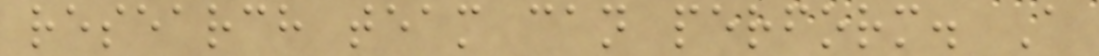research team can perform. A
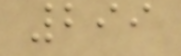299
